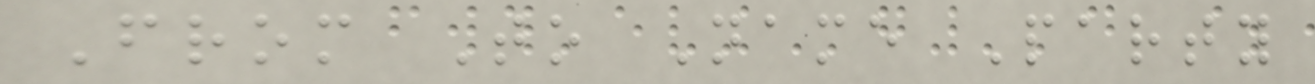From To Name Party
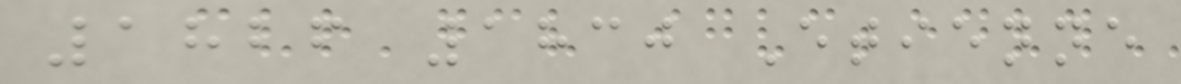1826 1830 Etienne
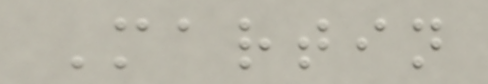Martin
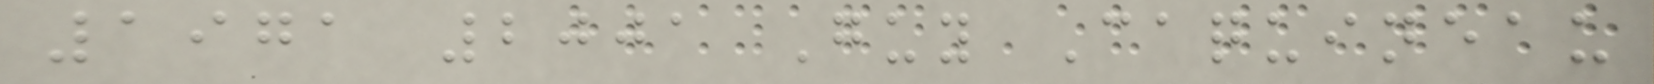1971 2001 Guy Caquineau
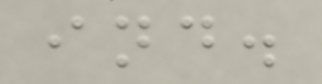ind.
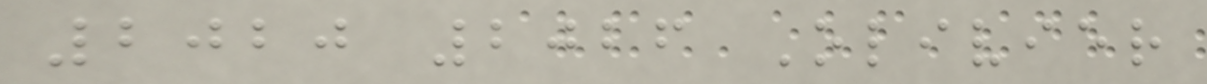2020 2026 Olivier
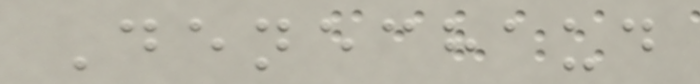Denechaud
